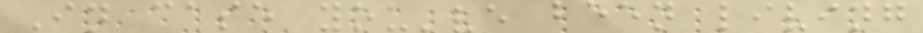In case you've been living
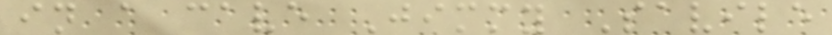in a cave Jimmy Savile
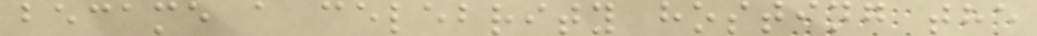became a celebrity hosting the
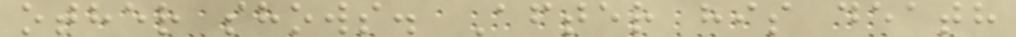other shows. After his death
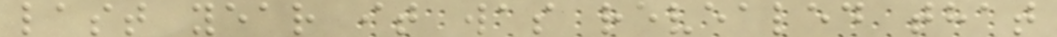last year it was revealed that
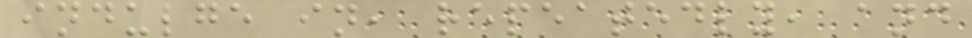indulge in, repeatedly, and
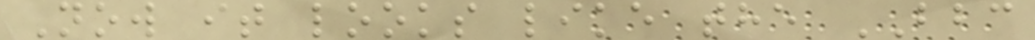Now it looks like the BBC
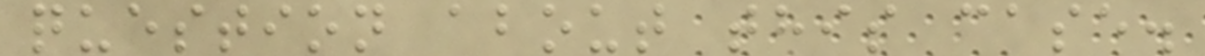question about this case.
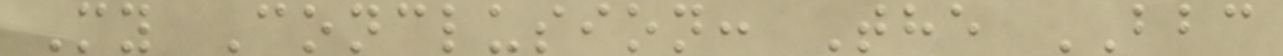My Conclusion: The BBC
